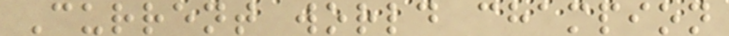Current world champion
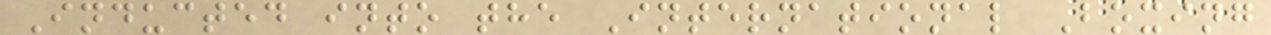Inducted into the International Boxing
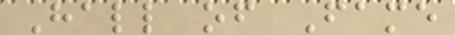Hall of Fame
